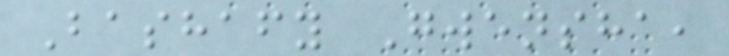Bashafy Gwensha,
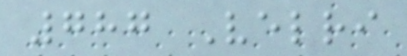787 Velri
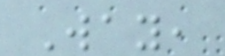Way,
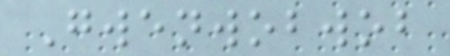Gwenwobwob
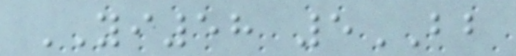YI58 5BB
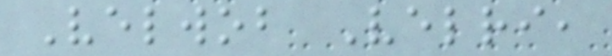Velwob Velri,
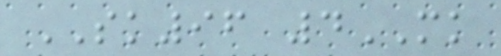SK96 4MK
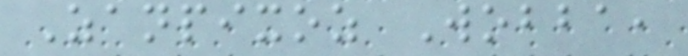Zanpixoz Wobba,
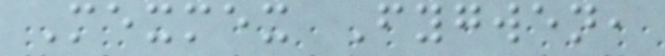Mexmex Fygwen,
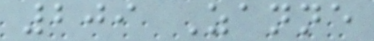209 Zanne
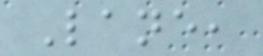Lane,
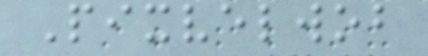Pixvelwob
